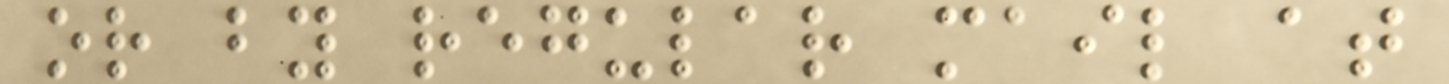or by regular mail at
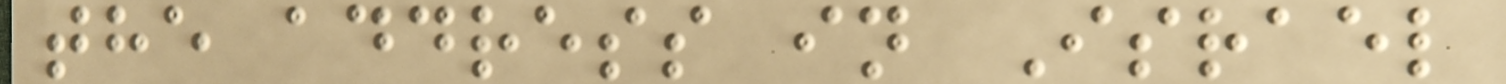the address in Israel
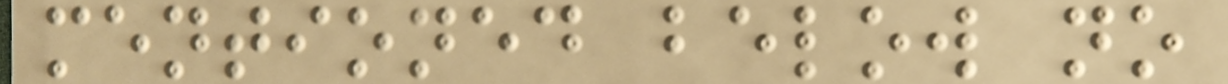mentioned below no
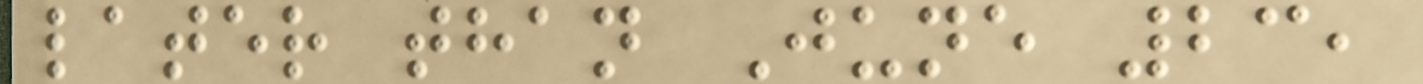later than June 23,
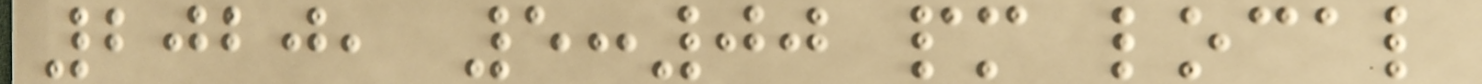2020, 5:00 pm local
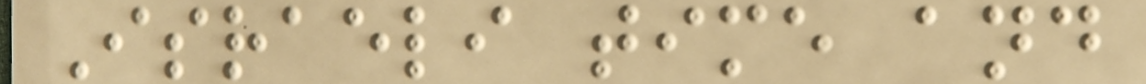Israeli time and
